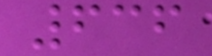636
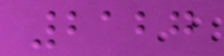2127
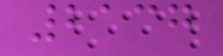2137
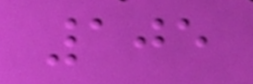105
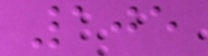105
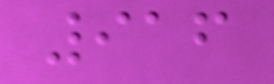916
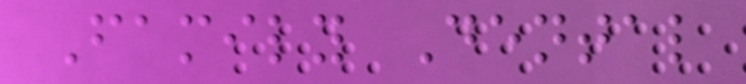Family Dental
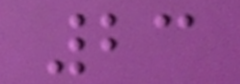23
